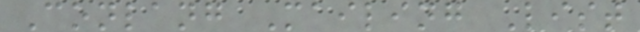Conlang Mailing List
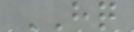HQ
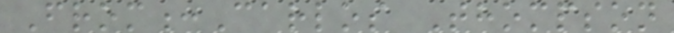From:Carlos Thompson
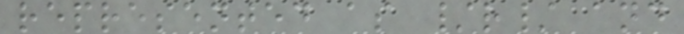represented as /r/ and
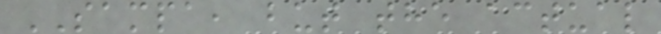SAMPA, but the actual
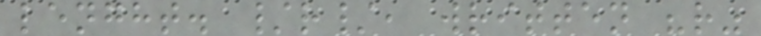lenght. /r/, written "r"
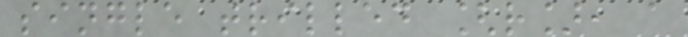single trilled [r], a
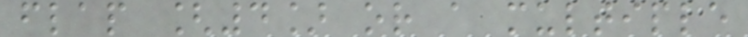flap [4] or a multiple
